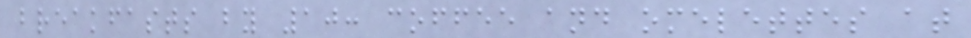breakfasts by 10: coffee and omelettes at
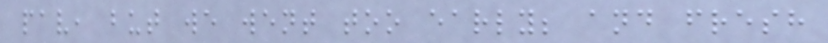pav, but we went too early; and fresh
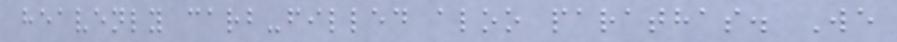heavenly carb-filled aloo parathas. We
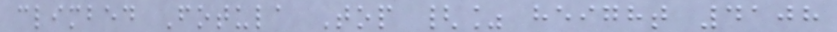climbed Fotula Top {% height 4108
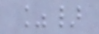%}
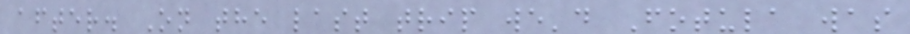after. On the last trip we'd Fotula was
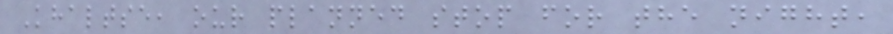Khaltse, our planned stop for the night,
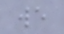we
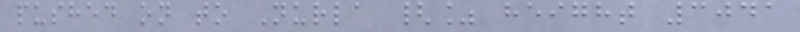pushed on to Nurla {% height 3041
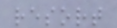resort
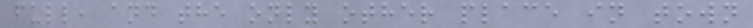full, and the only other place in town
